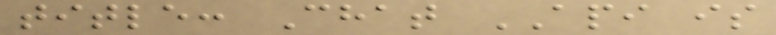title: Chat API is
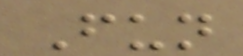Fun
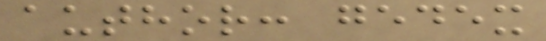author: gedex
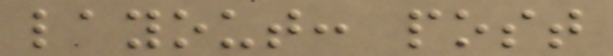layout: post
